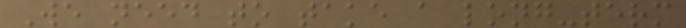We need to take a long-term
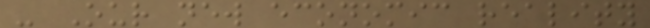- Our new economic reality
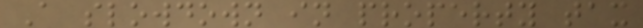A slowdown in property tax
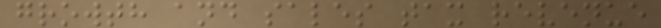growth and sales tax revenue
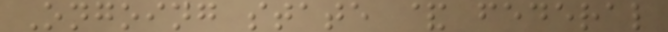Ongoing state & federal
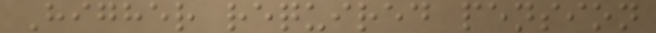Higher required pension
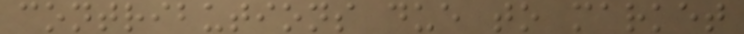contributions due to market
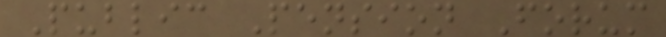Public Pension Forum
